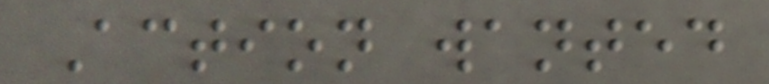Action wanted
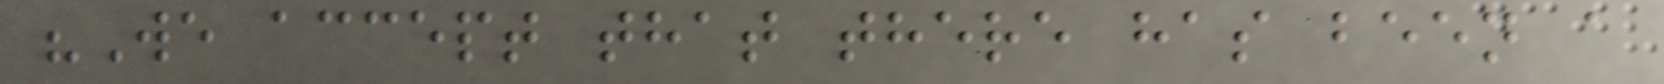"We accept that there has been a
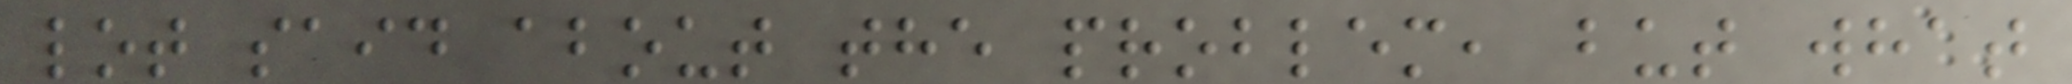lot said about the problem, but what
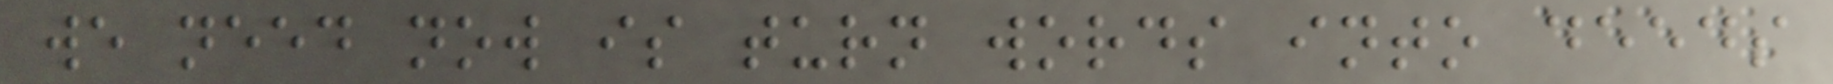we need now is turn words into deeds
